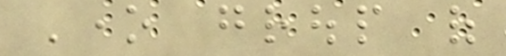One group of
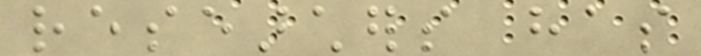researchers has
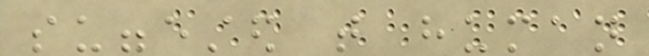suggested that human
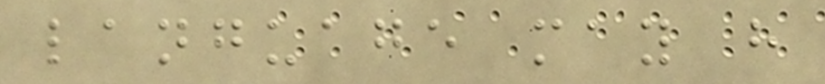language may have
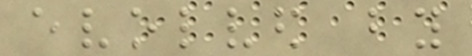evolved by
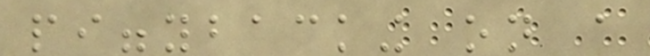piggybacking on a
